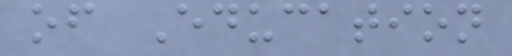of Education
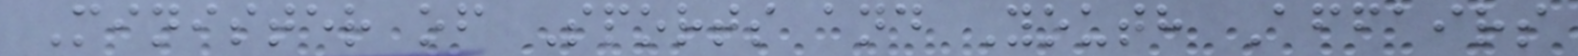Minister of Sports and Youth Affairs
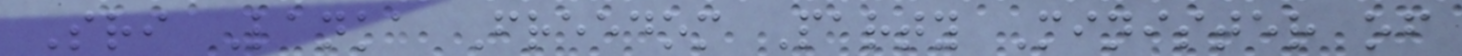Sri Lanka Freedom Party Minister of
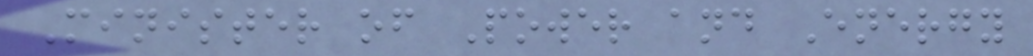Minister of Power and Energy
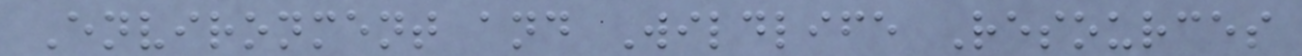Environment and Wildlife Resources
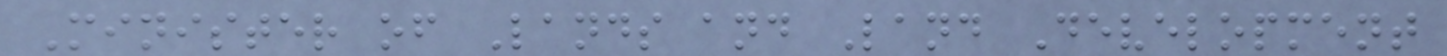Minister of Lands and Land Development
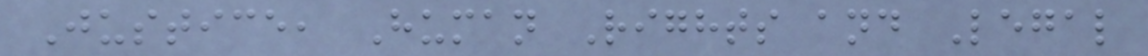Justice, Human Rights and Legal
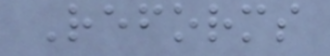Reforms
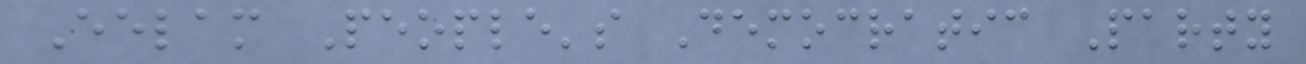Eelam People's Democratic Party
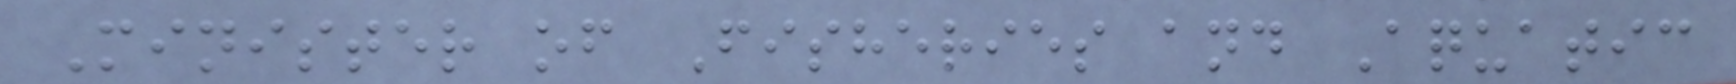Minister of Fisheries and Aquatic
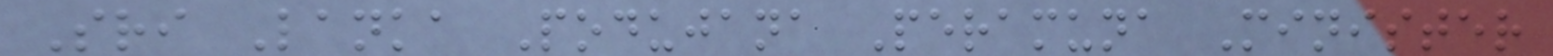Sri Lanka Podujana Peramuna Minister
